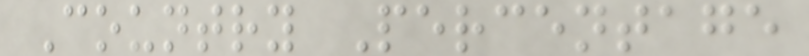Country Percentage
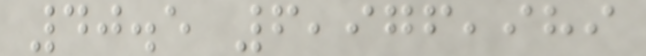40.5 6,976,989
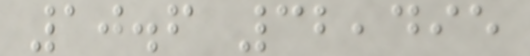10.6 32,495
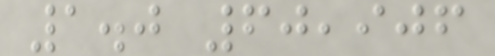1.0 60,906
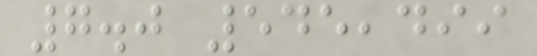7.0 545,499
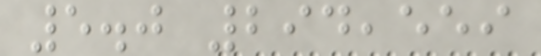5.0 294,559
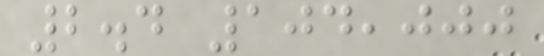2.4 104,000
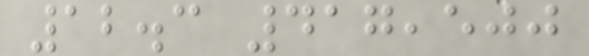12.3 417,500
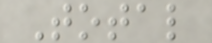Total
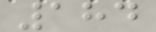184
